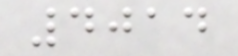4014
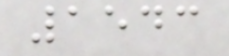1543
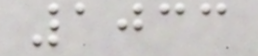1033
